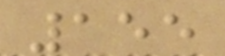155
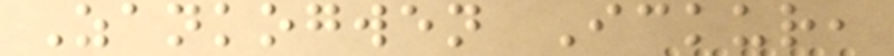Zankogwen Ickur,
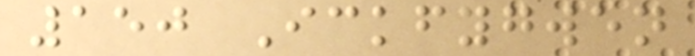150 Ickfygwen
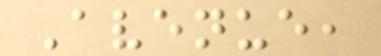Avenue,
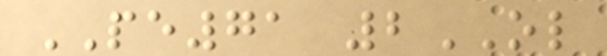PE71 2OL
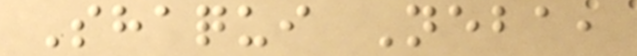Shaqui Neba,
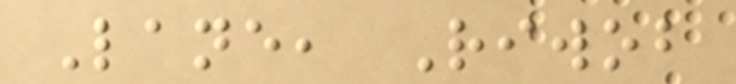Lane, Riwob
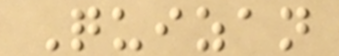Quizan
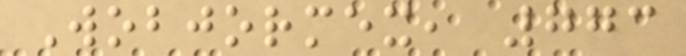Wobjormex, 773
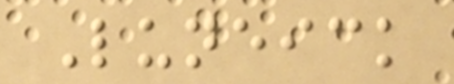Luneick
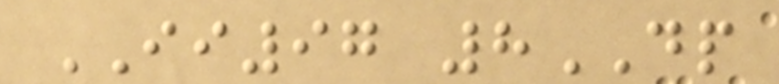II97 8DP
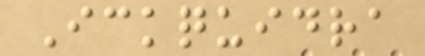Ickquidra
